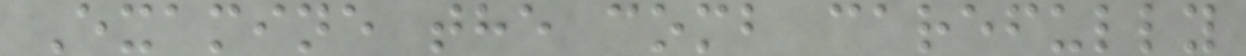Examine the comb carefully
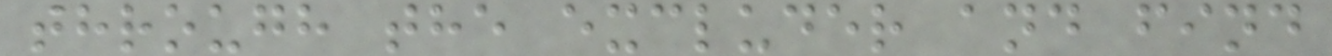through the excluder and find
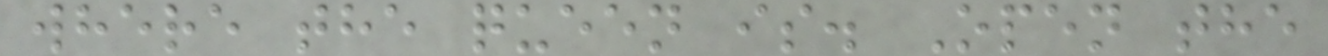where the queen is. Open the
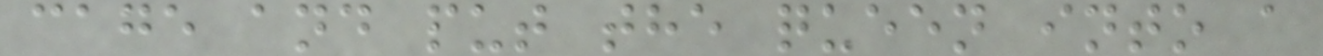cage and put the queen into a
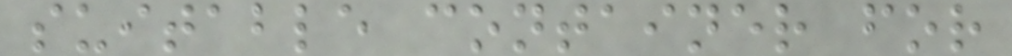suitable container for
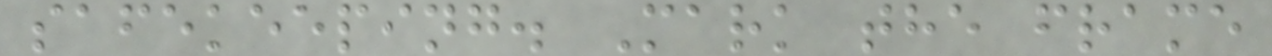safekeeping. Mark the frame
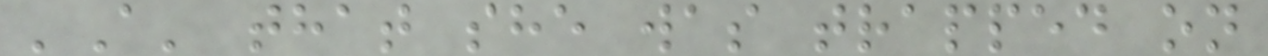'A' that she was trapped on
